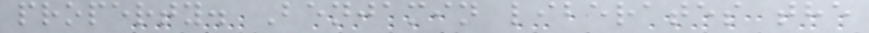property. Benjamin liberates the
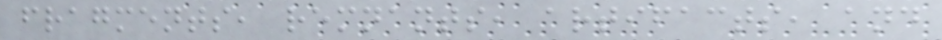fragments, remnants, artifacts, and
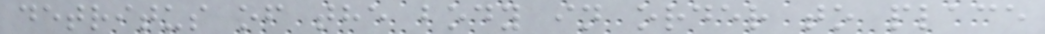detritus of the body in order to place
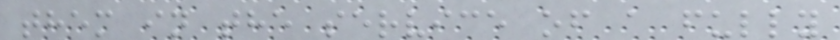them in the service of a fully
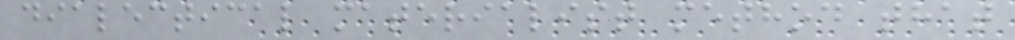dialectical materialist method that
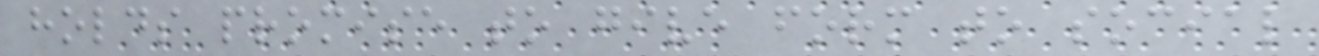holds promise to give form to social
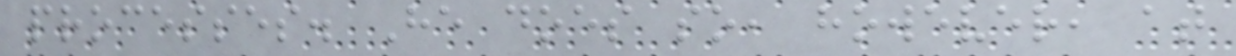processes. He does so, however, at
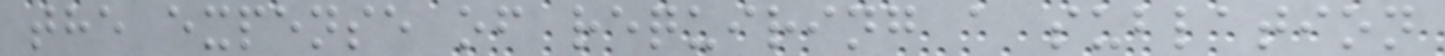the expense of requiring a sublation
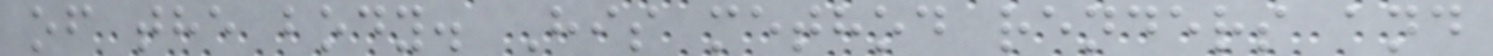of the body. His method renders and
